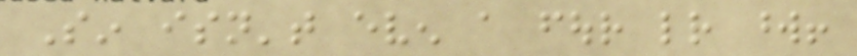Sin isn't even a four letter word!
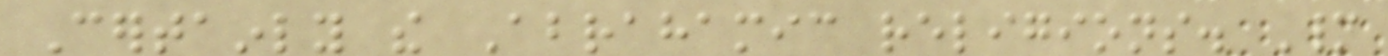Certainly the Abrahamic religions. Many
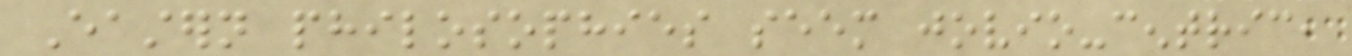Eastern philosophies seem jovio-centric,
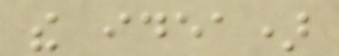the idea)
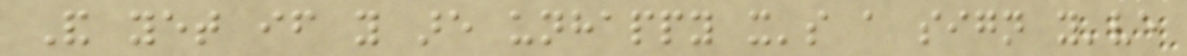And yet if you are unhappy it's a sign you've
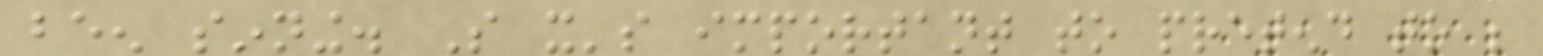been sinning. So it's important to pretend to be
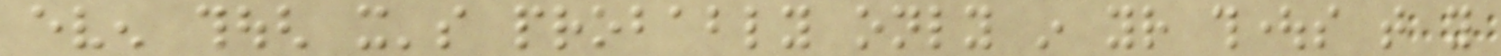even though it's probably only in your thoughts that you
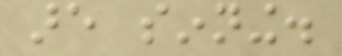are sinning.
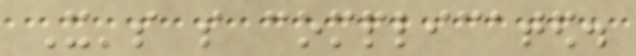It's so complicated.
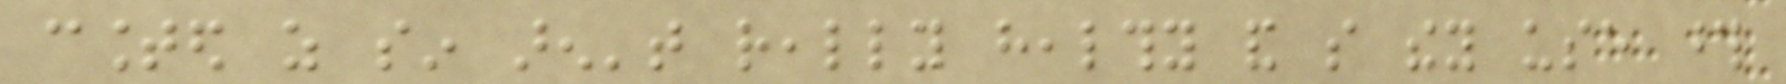counted as sin aren't really healthy and so they use those
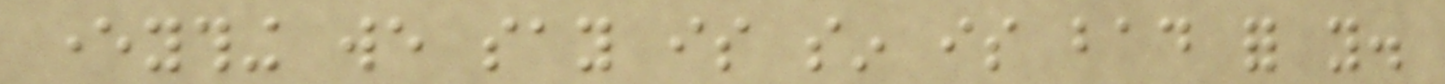everything we say is sin is bad for you.
